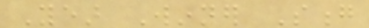Year Winner Song
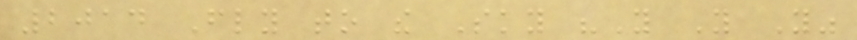2014 Fly to the Sky "You You You"
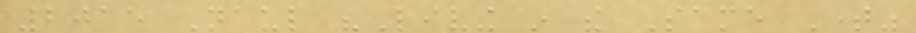2015 Naul "Living in the Same Time"
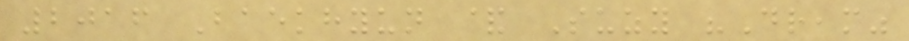2016 Baekhyun & Suzy "Dream"
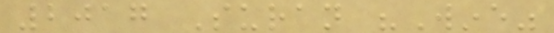2017 Suran "Wine"
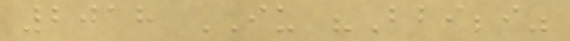2018 IU "Bbibbi"
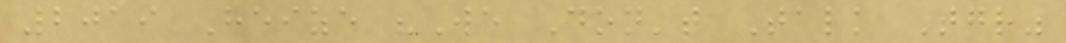2019 Heize "We Don't Talk Together"
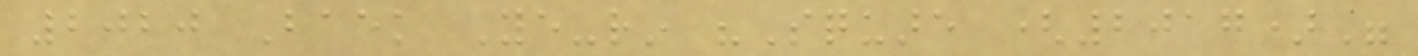2020 Baek Ye-rin "Square (2017)"
